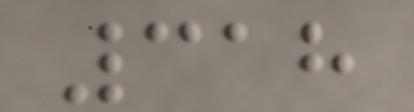318
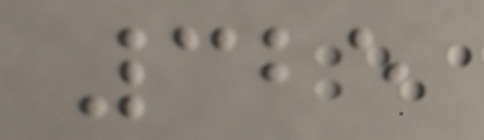325
